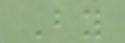By
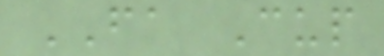FA Cup
